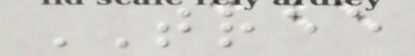TREE
